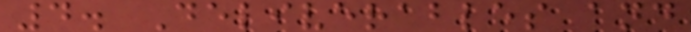4. Deliverables and
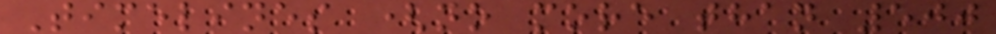Timelines (no more than 500
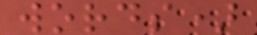words)
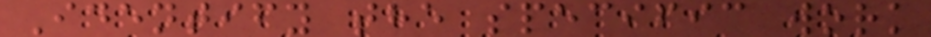Identify the specific work
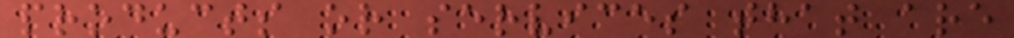products or services that are
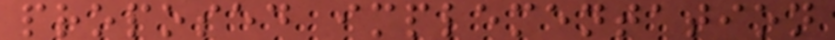proposed implementation
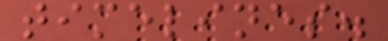timelines.
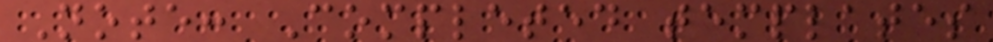Note: Completed templates
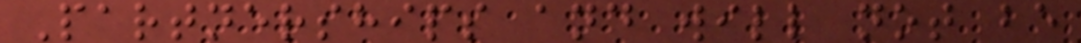Partnerships and will not be
